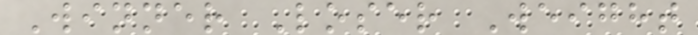Winner Loser Weight
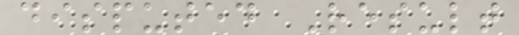disputed Result
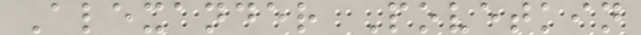Alexander Povetkin
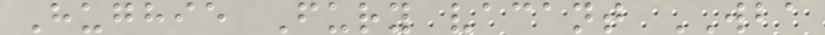Hughie Fury vacant WBA
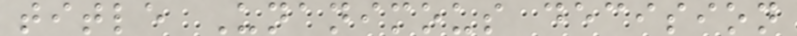title Unanimous decision
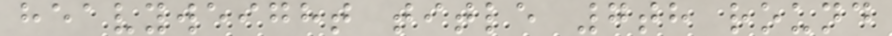heavyweight title 7th round
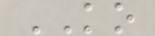KO
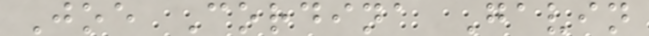Joe Cordina Gavin
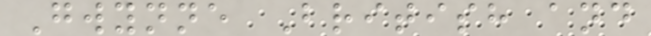Gwynne British and
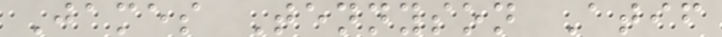James Tennyson Atif
